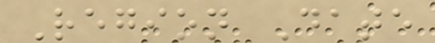Region Date
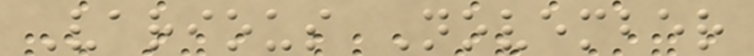Various November
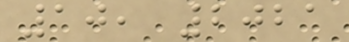10, 2021
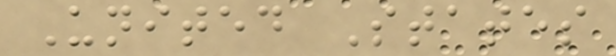United States
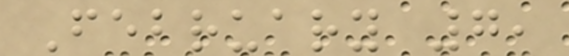February 7,
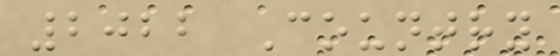2022 Country
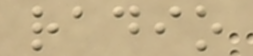radio
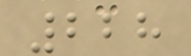228
